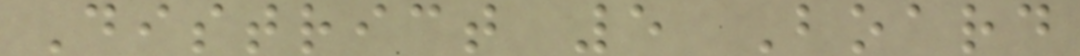District 5 Board
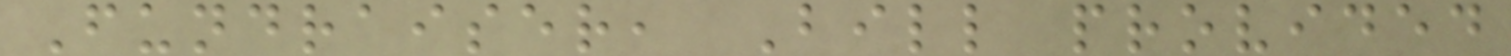Fundraiser, Bill provided
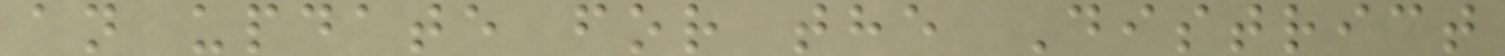an update for the District
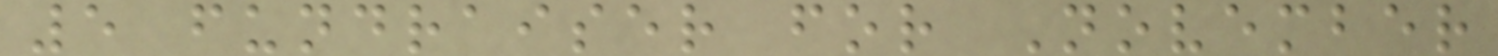5 fundraiser for November
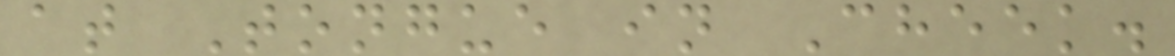at Tongue in Cheek.
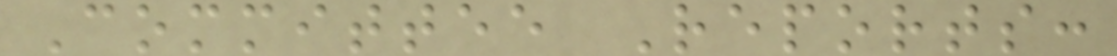Committee Reports:
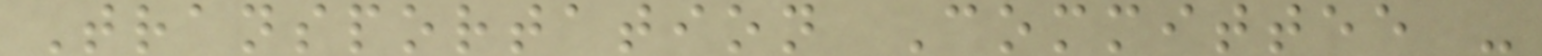Transportation Committee -
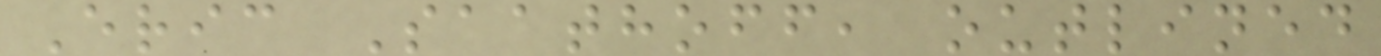Eric Saathoff, outlined
